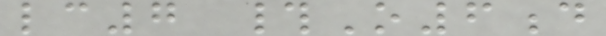lc7 #O6d
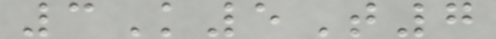3K5T7
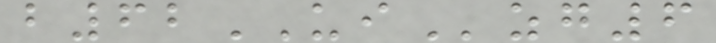b62UIzg6
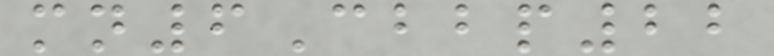mn6Cbbp22
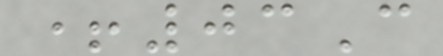+03C
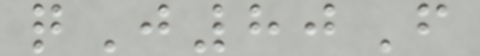qJ80F
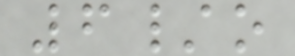6/o
